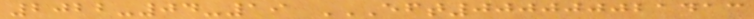2022-04-19 EFT000000021413
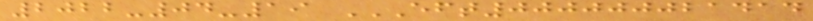2022-04-19 EFT000000021414
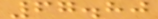67.80
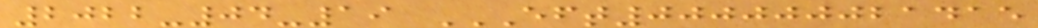2022-04-19 EFT000000021415
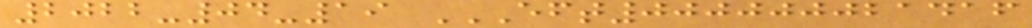2022-04-19 EFT000000021416
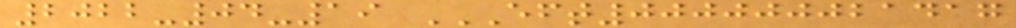2022-04-19 EFT000000021417
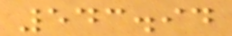543.94
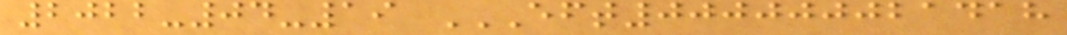2022-04-19 EFT000000021418
